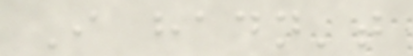I hadn't
